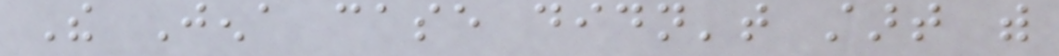The Jena case didn't start with
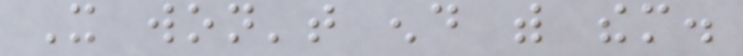It won't end with them.
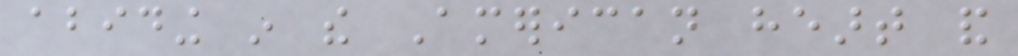abiding in the American heart and
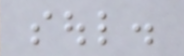soul.
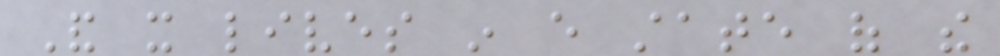And it lives in every state of the
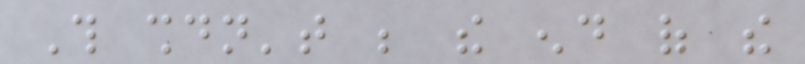This shouldn't be the end of the
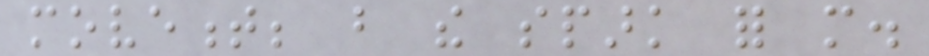movement; but the spark for more.
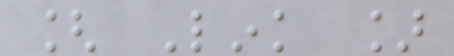[ Link ]
